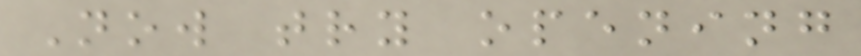Now try opening
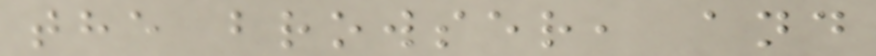the browser, and
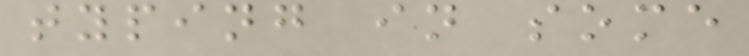typing in some
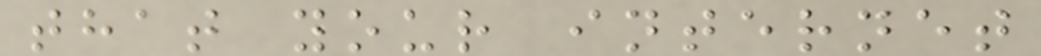that your internet
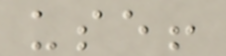use!
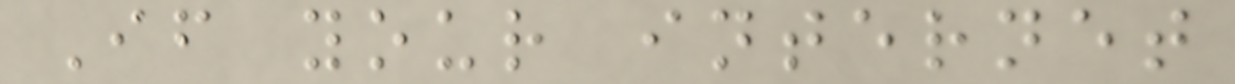If your internet
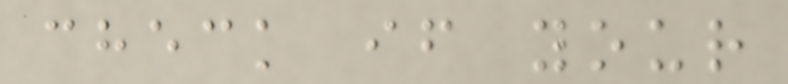check if your
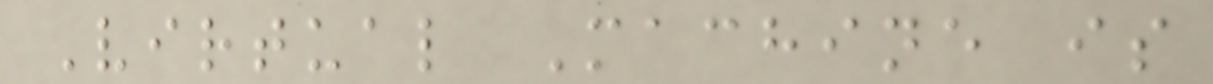Virtual Machine is
